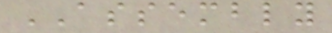ASSEMBLY
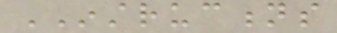INSTRUCTIONS
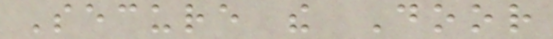Secure the Door
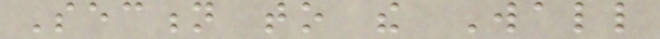Section to the Wall
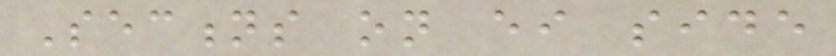Sections on either side
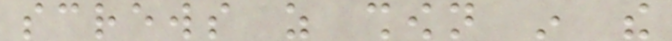screws as shown in the
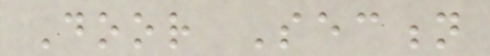Door Section
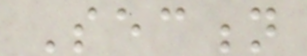Section
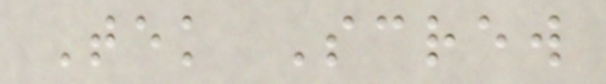Tek Screw
